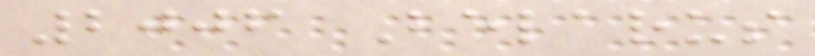2006 Belarus
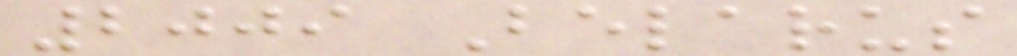2009 Belarus
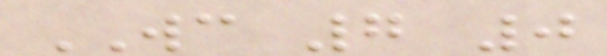WC 7 0
